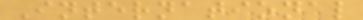International
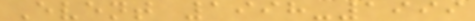Event 1998-1999
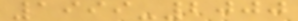1999-2000
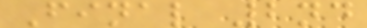Final 2nd
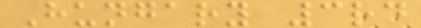Hungary 3rd
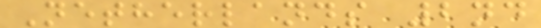Netherlands 2nd
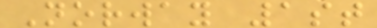Norway 1st
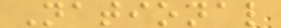National
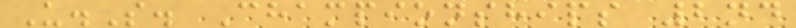U.S. Championships 2nd
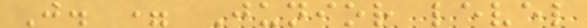J. = Junior level
